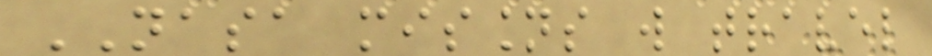NASA missions will travel
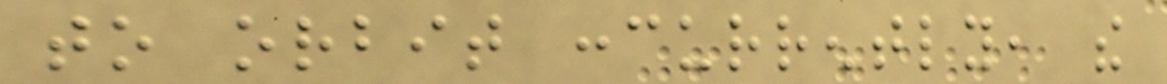to orbit concurrently, the
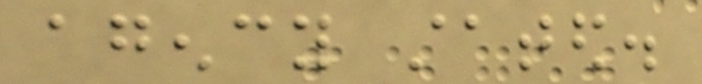agency stated.
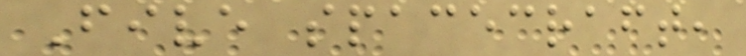Five spacecraft,
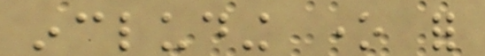including one for
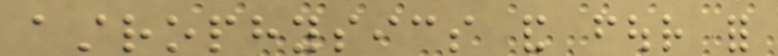astrophysics and four for
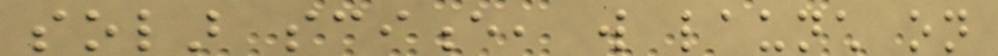solar science, will launch on
